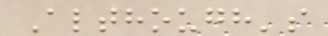Although's
